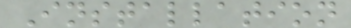Installation
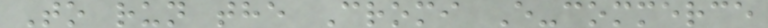To run the Cromi E-commerce
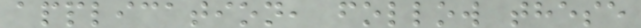application, follow these
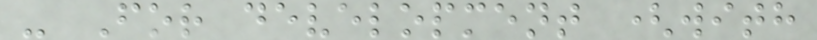- For development (with
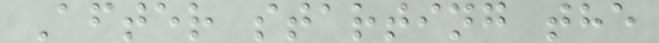After starting the
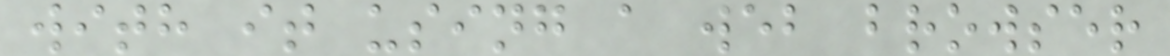with it using a web browser
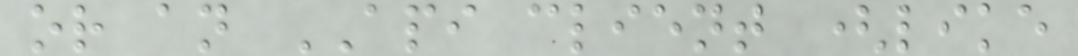or an API client (like
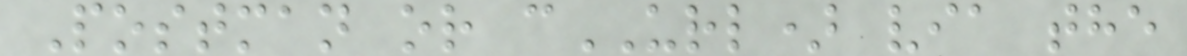Postman or cURL) via the
